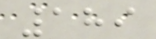189
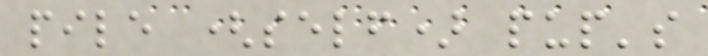pile (self) pup's
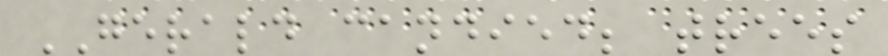GERALD candied; trees
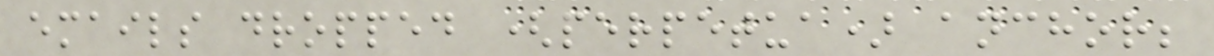emails dropped (perpetua) anchor;
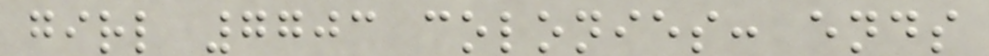girl 7703 colonies: ends
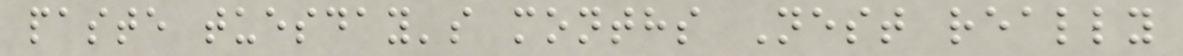paste tuesday's months Nest really
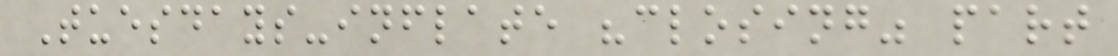Tuesdays-inflate "closing" part
